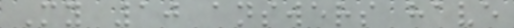My 10 answers have
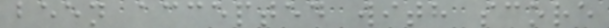been accepted with score
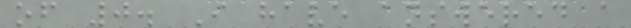of 0. I have answered a
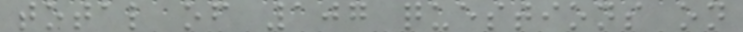total of 107 questions on
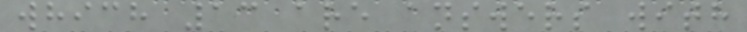which 13 are answers with
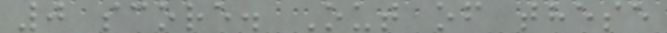0 score. Out of these
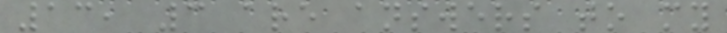13, 3 are answers to my
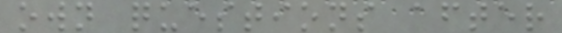own questions after
